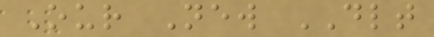Our New DLT
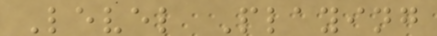Level Playing
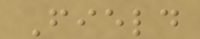Field
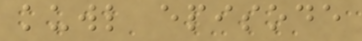kuwl episode
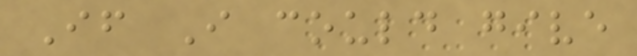If I could give
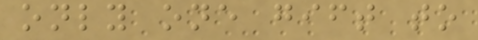only one gift to
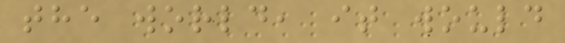the world, it would
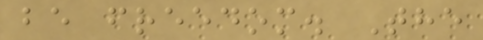be freedom. The
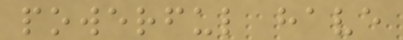powerful have
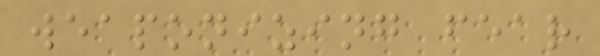weaponizing fear
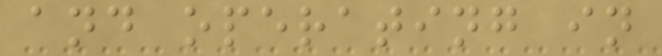and operating in
